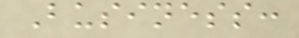Business:
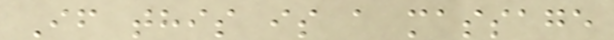If this is a massage
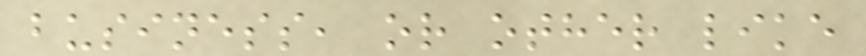business, or other like
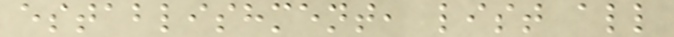establishment, list all
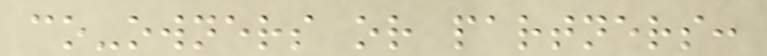co-owners or partners:
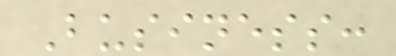Business:
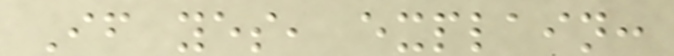If yes, explain:
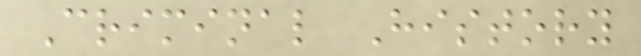Criminal History
